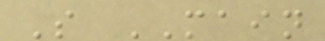S MAIN
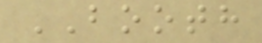BOOTH
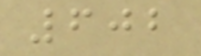602
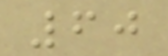60
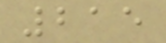215
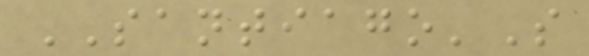SANTIAGO'S
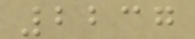2237
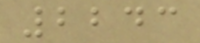2243
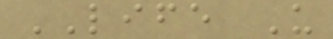LIFE U
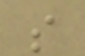s
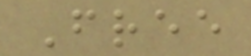Free
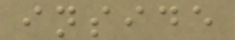inside
